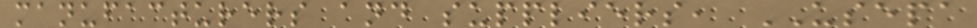manufacturers and suppliers, USEPA
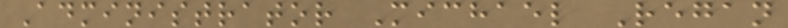Administrator Michael Regan
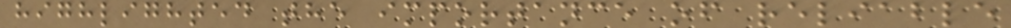highlighted the importance of reliable
